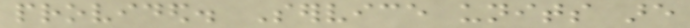provided. Service units are
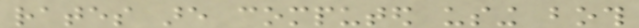rates are computed using both
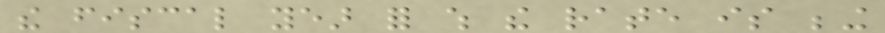the fiscal year for which the rate is being
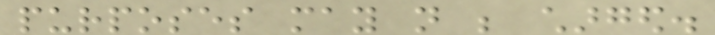purposes may not be charged.
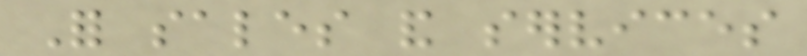For sales and services
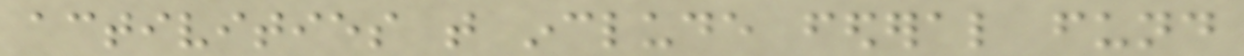activities that include federal fund
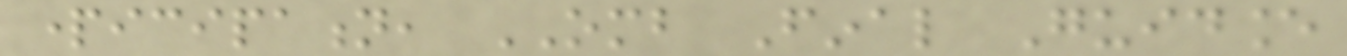participation, OMB Final Guidance
